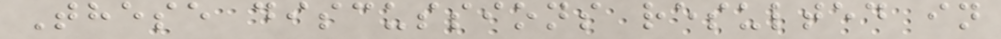These discussions resulted in
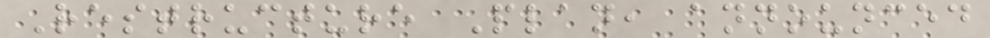Restructure Plan, announced
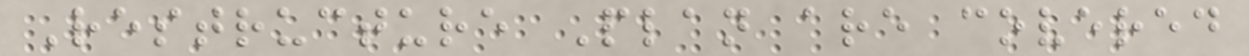Restructure Plan are covered
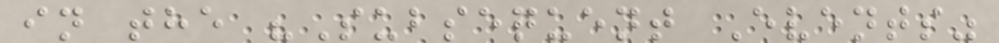in the "Subsequent Events"
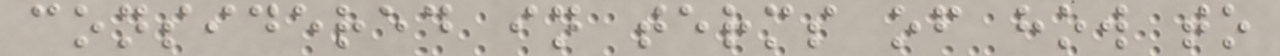considered in terms of how to
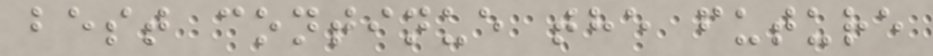best continue the future
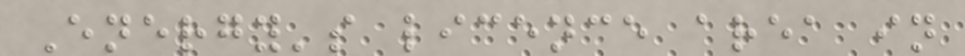Energy's licence area in
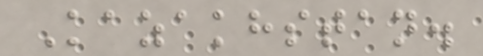Kazakhstan.
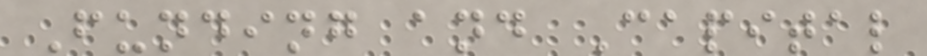Funding and Capital
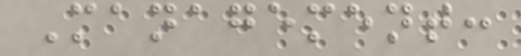Management:
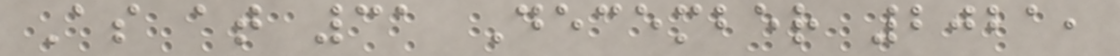As at 31 December 2021,
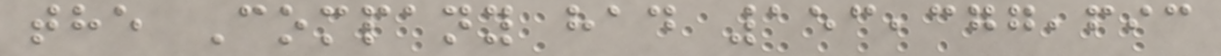the Company had 153,377,693
